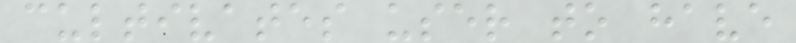cultivates user to have
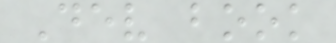Dev book
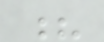?
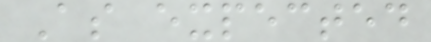As expected
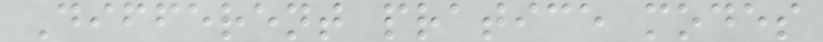Different pratice modes
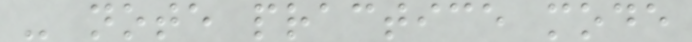- note practice mode
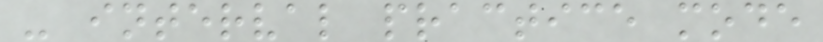- interval practice mode
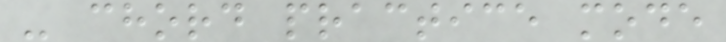- chord practice mode
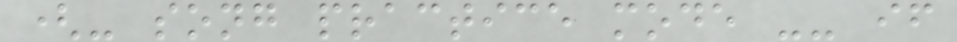(- song practice mode -- if
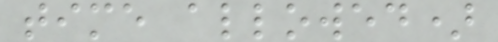time allowed)
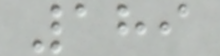189
